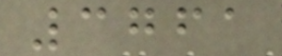3761
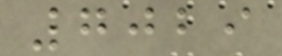7029
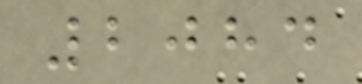2084
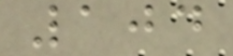104
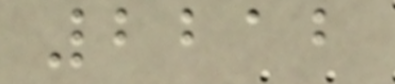2212
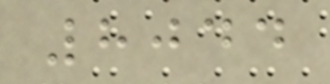8044
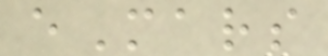eMars
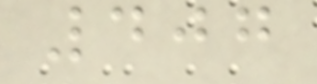407
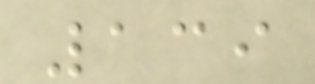139
